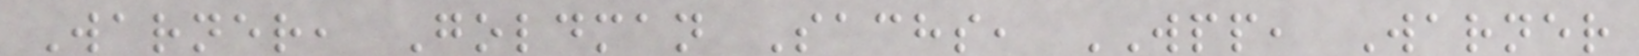Warner, Goldman Sachs, WPP, Warner
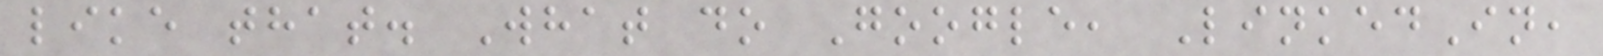like that. What do Google, LinkedIn,
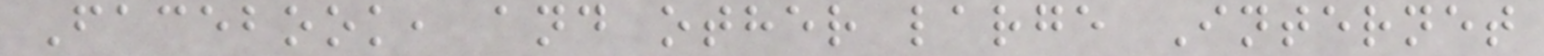Facebook, and other large Internet
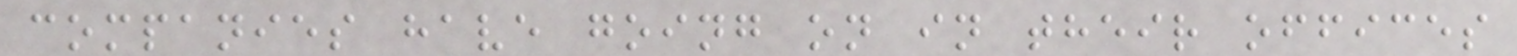companies have going on in their offices
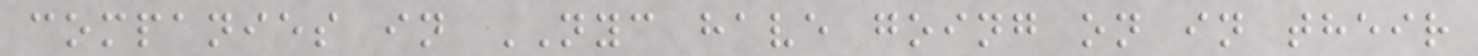companies in NYC have going on in their
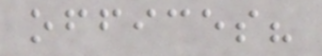offices?
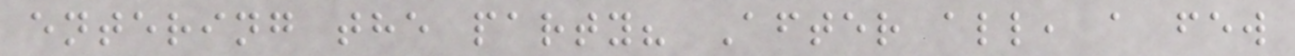entering the party? After all, a few
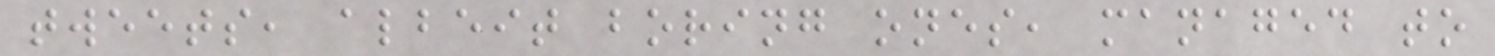tweets, albeit boring ones, managed to
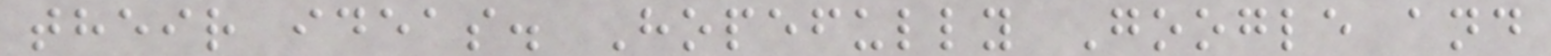their ideas. Hopefully Google and
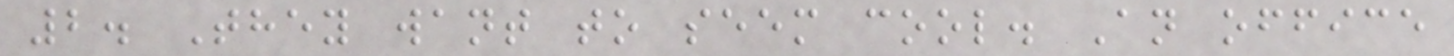2. They want to seem cool. An office
